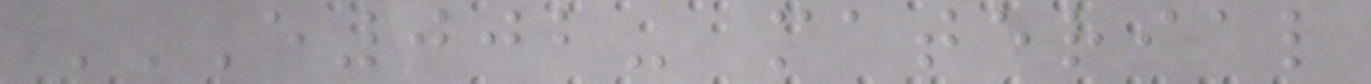E002- MATERIAL
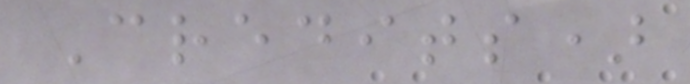Credits)
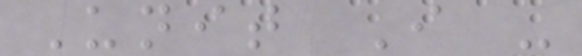Unit I -
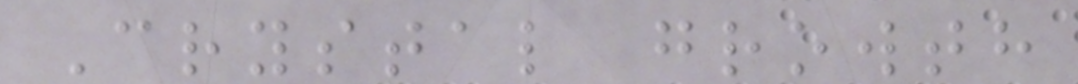Crystal growth
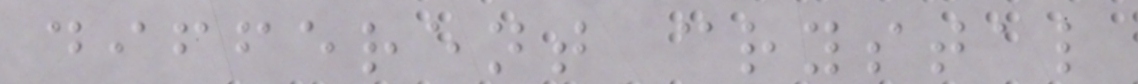different crystal
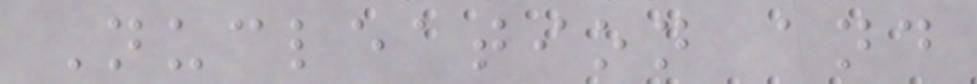Nucleation and
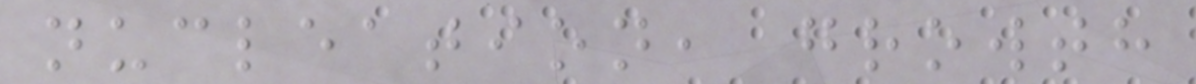nucleation, growth
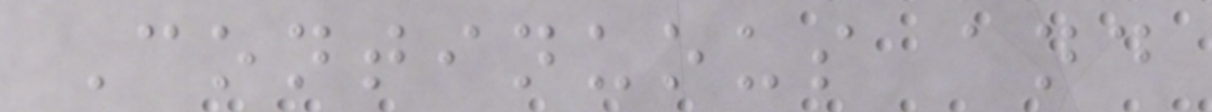Continuous and
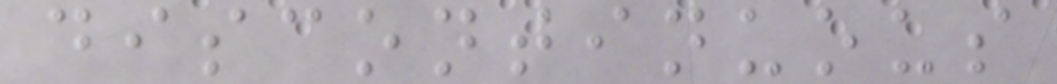discontinuous
